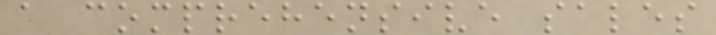a comprehensive sales
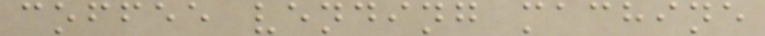coffee vending machine
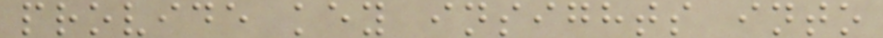provide key insights into
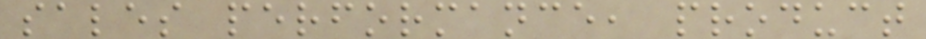sales performance, product
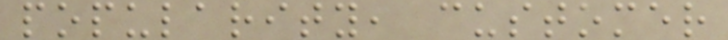popularity, customer
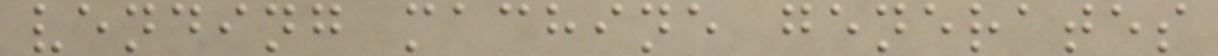vending machine generates
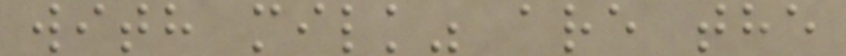with milk" are the
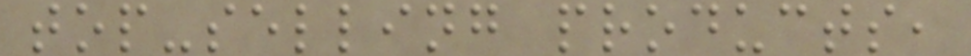top-selling products,
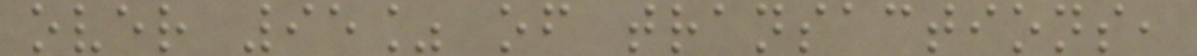over 95% of transactions,
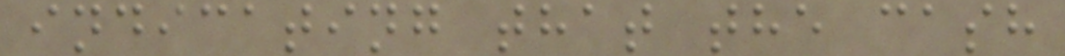indicating that the cash
